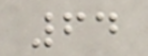64
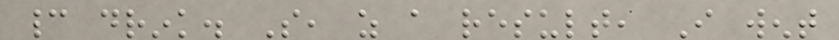cannot drink. So, as a result, I went
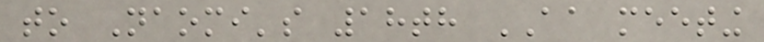to Naomi's 18th AA meeting
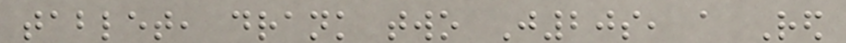tablet, drank two J20s, a Red
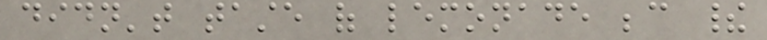didn't taste of lemonade because their
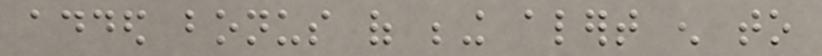added bonus of being alert enough to
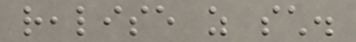realise as such.
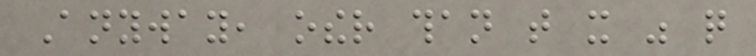Anyway, other than that it was quite
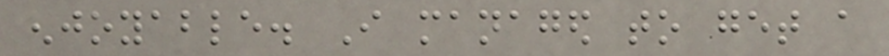enjoyable. I managed to get a
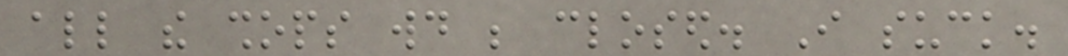all the shops would be closed. I suck.
